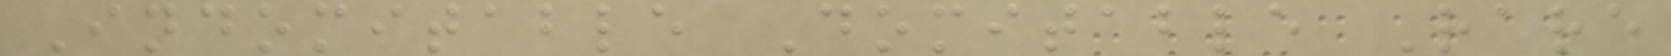Indomitable Domitable Rare
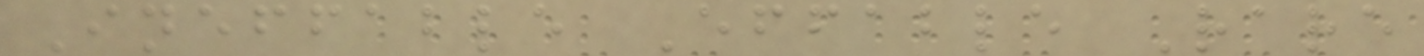Ineffable Effable Rare
